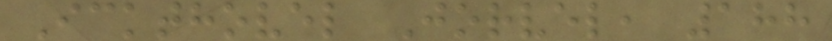Ickthovel Jorvel, 188
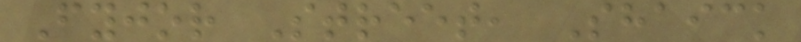Fyjor Street, Shaick
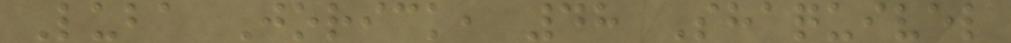Luba Jorick, 48 Shaquivel
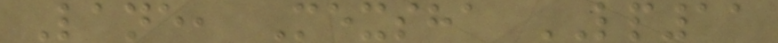Lane, Mexsha LP11
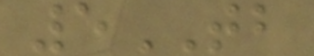5TB
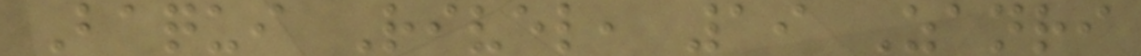Baqui Rivel, 19 Zanri
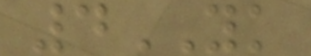4YK
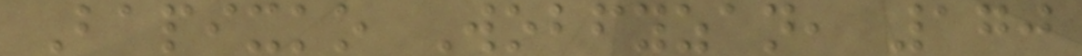Bapixko Wobfyzan, 170
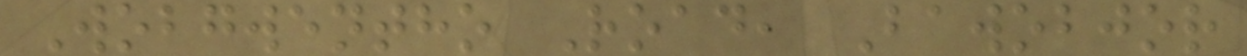Wobgwentho Road, Bawobjor
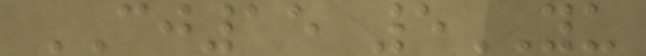CJ15 5YU
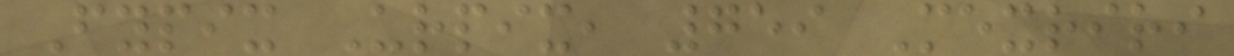Fypix Urpix, 759 Mexriri
